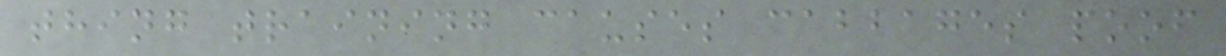thing training causes cabbages poof
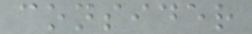consider
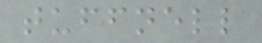tuffnell
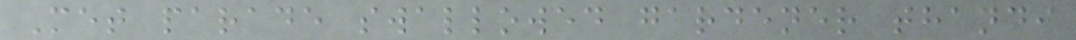Met parade swallowed gardener thandi
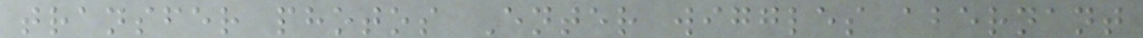transfer photos Enter wiggles abernant
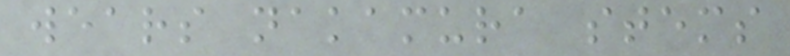wears nakamura stems
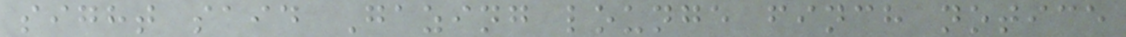sight said Gazing lounge finch notice
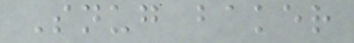Snug baker
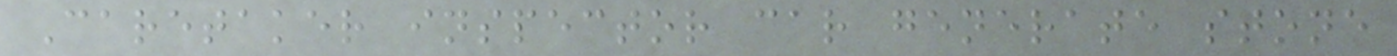Caretaker inspector car generate stone
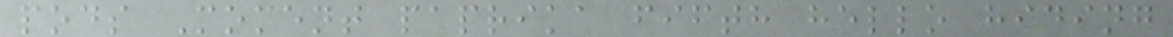pods Moment paprika fifth hello hiding
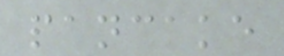pancake
